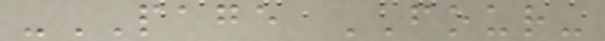-PAGE FOUR-
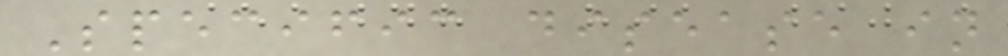Specific disease in
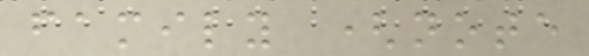family (note
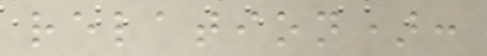relation):
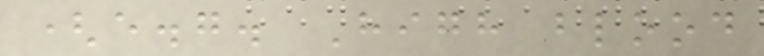(e.g. High blood
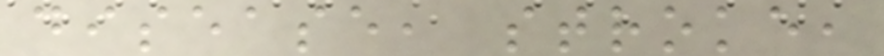disease, stroke,
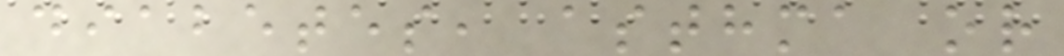diabetes, asthma or
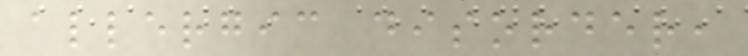allergic disorder,
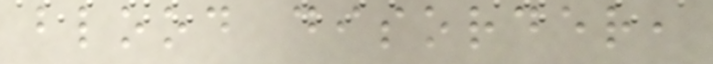blood disorder,
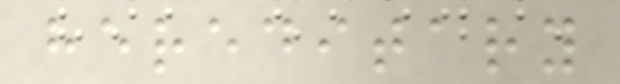hereditary
